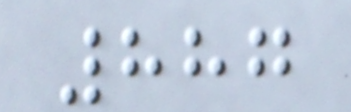887
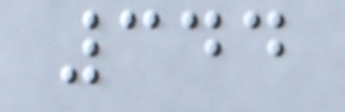344
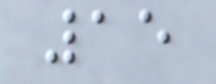15
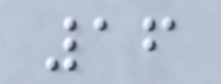16
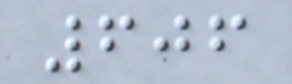606
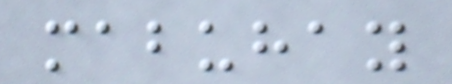mabuhay
